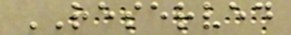RESERVED
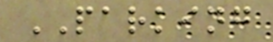PARKING
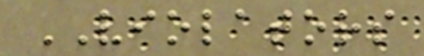VIOLATORS
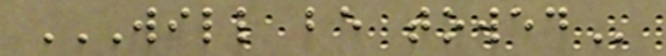WILL BE TOWED
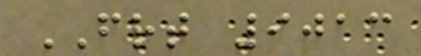FRT 9013
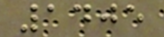1405
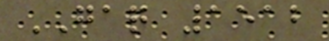GAQ 1512
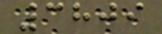3809
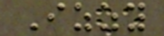Izzy
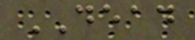DEAD
